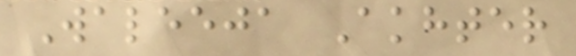Waleeja Akhter
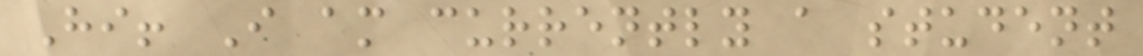Hi! I am currently a student
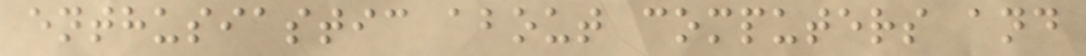enthusiastic about computers and
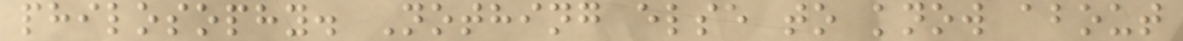philosophy. Nothing else to know about
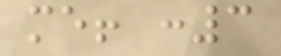me! :3
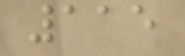115
